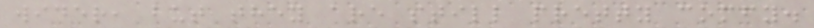wider, but they are still pretty comfy.
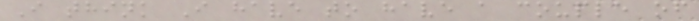I think I have to have a couple of
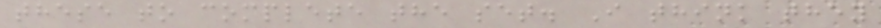these to complete the set. I think they
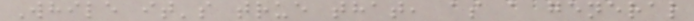While it's true that, as a general
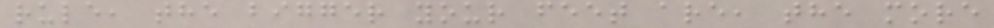rule, the bigger your feet are, the more
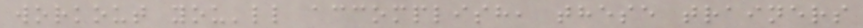workout you'll accomplish, these trainers
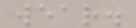wear.
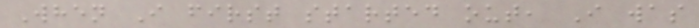When I first started out, I was
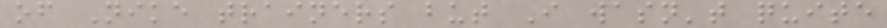of Nike trainers but I wasn't quite
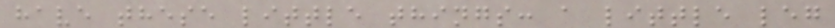have these little things: a little leg
